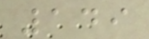149
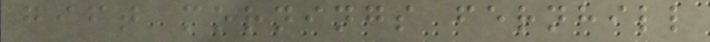gift mornings fernhill
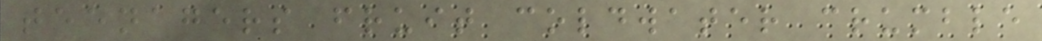teenagers fruit coldwater crumble
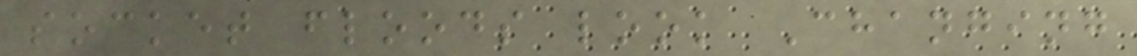socket floods look Changing
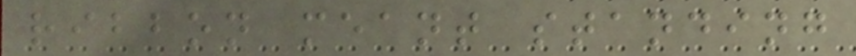ribbon meant standing
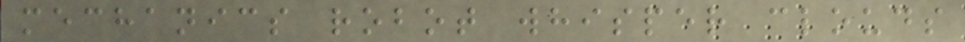mechanics robot whisper clouds
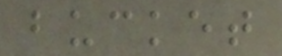bucket
